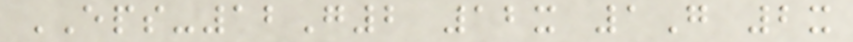EPS-12G2 12x 1G 2x
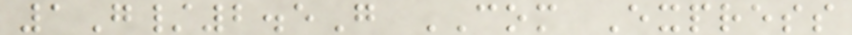1G/2.5G COM Express
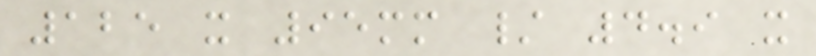125 x 95mm / 4.9 x
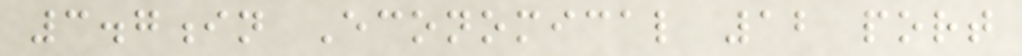3.7in Economical 12 port
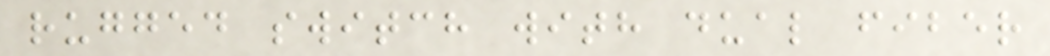rugged switch with dual fiber
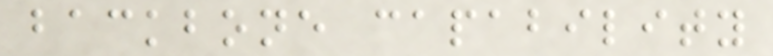backbone capability
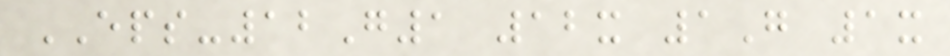EPS-12G1 12x 1G 1x
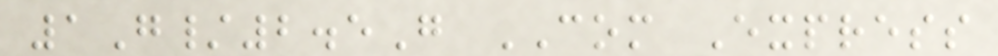1G/2.5G COM Express
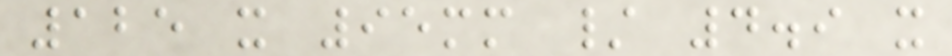125 x 95mm / 4.9 x
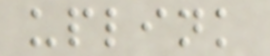uplink
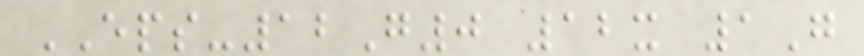EPS-12G0 12x 1G
